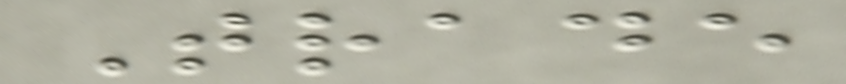Trade
